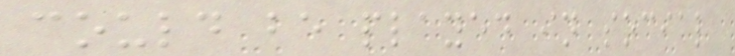could be played in social
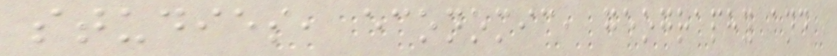studies, economic, geography and
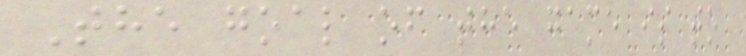The goal of the game is to
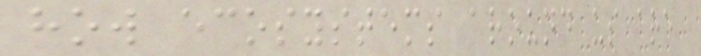how ecosystems around us are
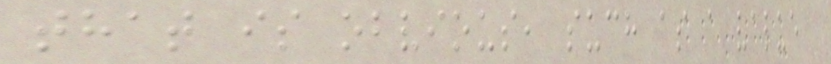that is obvious, such as a value
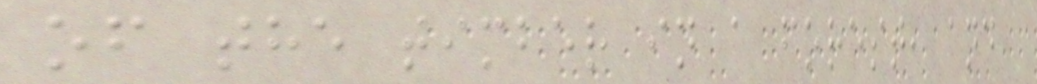of the timber in a forest, and
